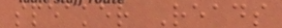speaker Reads
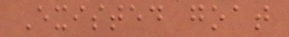Existed goat
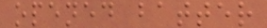opened batter
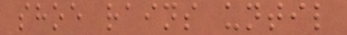shoe rains until
